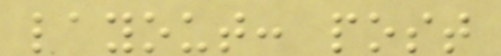layout: post
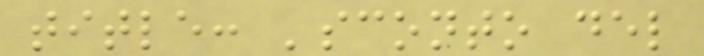title: 'sconto del
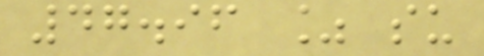47.96 % su
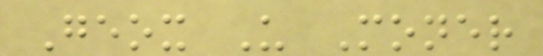Geox U Moner
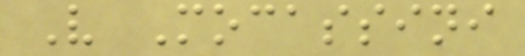V Mocassini
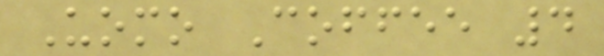Uomo Coffee 4
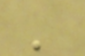'
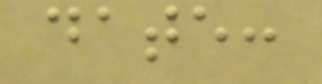date:
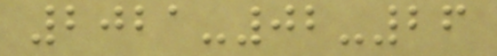2021-02-26
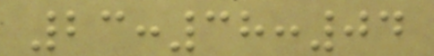23:38:04
